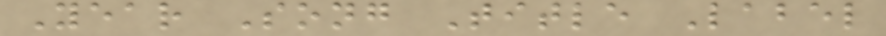Year Song Title Label
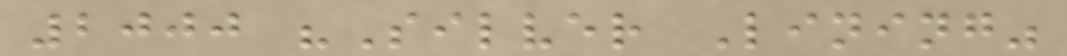2000 "Silver Lining"
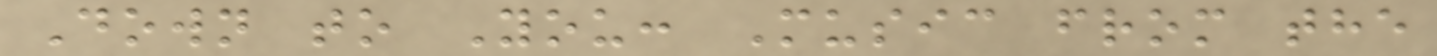Down to You: Music from the
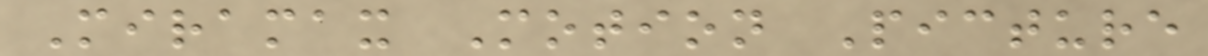Miramax Motion Picture
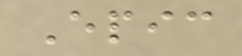Epic
